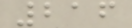216
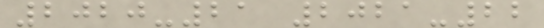2020-21 2021-22
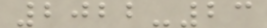2022-23
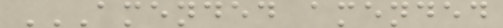AMENDED AMENDED
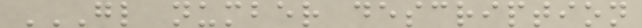GL NUMBER DESCRIPTION
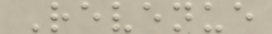Revenue
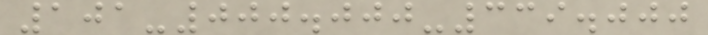101-000.000-339.000
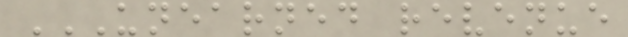UNEARNED REVENUE
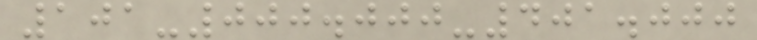101-000.000-401.000
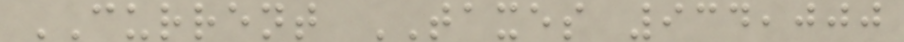CURRENT TAXES 934,000
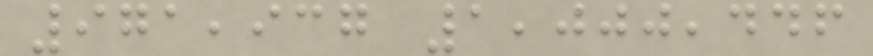971,937 1,000,446
